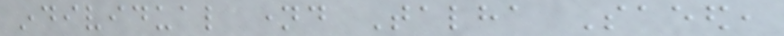individual named Talha Saeed,
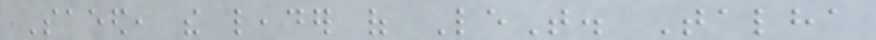Saeed, the leader of LeT. Talha
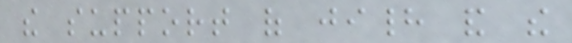the support of jihad and the
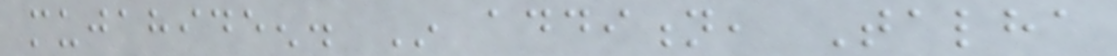mujahideen. In addition, Talha
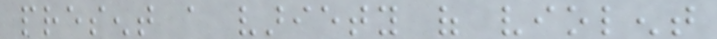present a variety of violent
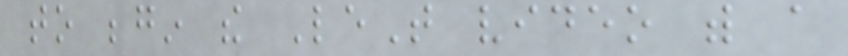to begin the LeT video with a
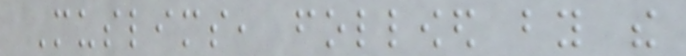Muslims, followed by the
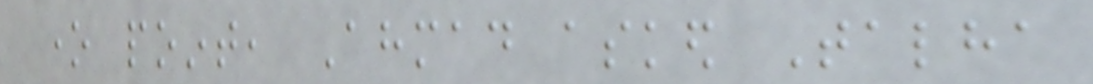one point, Ahmad asked Talha
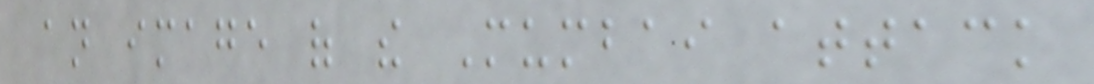an image of the Mumbai attack
